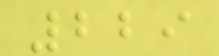229
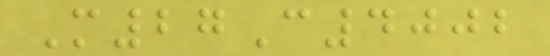M27C4002
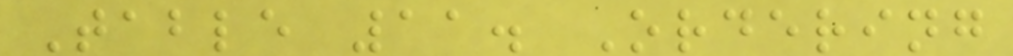Table 11. Ordering
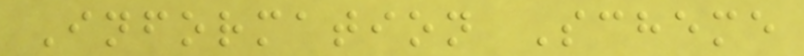Information Scheme
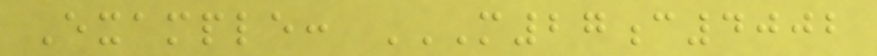Example: M27C4002
